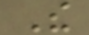The
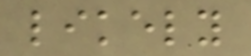likely
